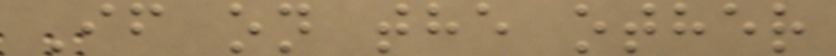If on the other
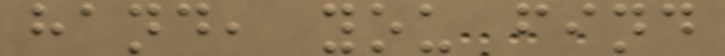hand, you find
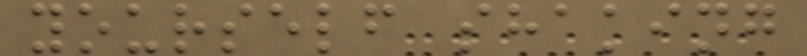yourself shaking
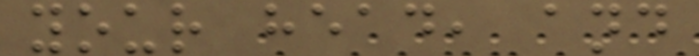your head, and
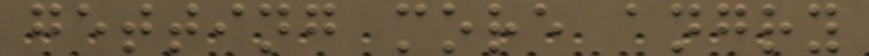getting more angry
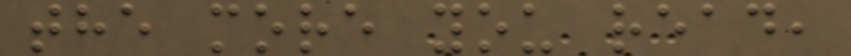the more you read,
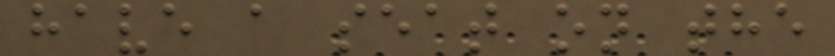have a seat on the
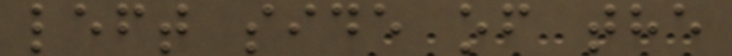left side of the
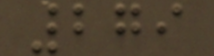279
